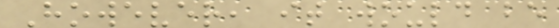However, it would be
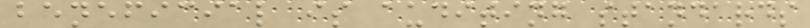beneficial is auditing standards
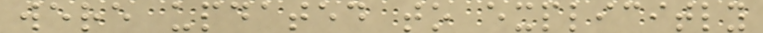were updated to explicitly
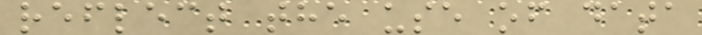reflect the use of data
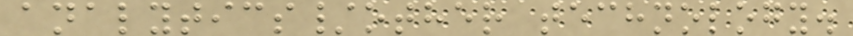analytics/other technology.
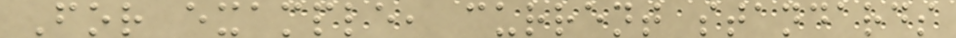For example, current standards
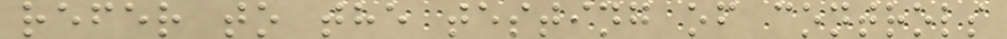refer to the testing of controls
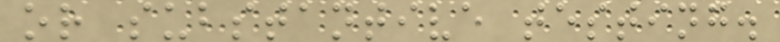or substantive testing.
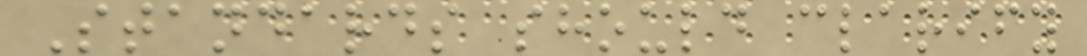Standards should clarify
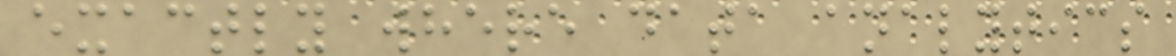exactly where data analytics
